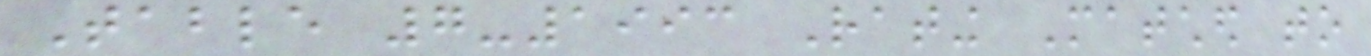Table 7-1993 Rating Matched to
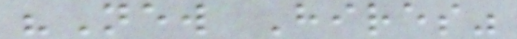"New Hires"
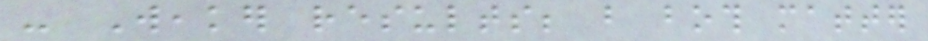- Weaker results; but both matter
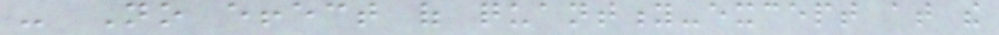- No effect of quantity-except at the
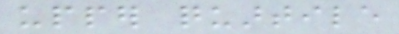upper quartile
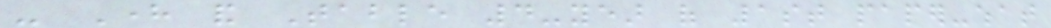- Here and Table 4-year of 1st paper-what
